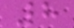8
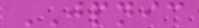JPNIC
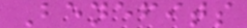Benefits
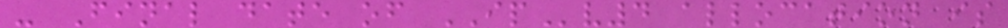- Final date of IPv4 allocation is
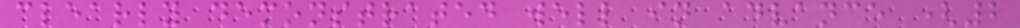clearly demonstrated well in advance (2
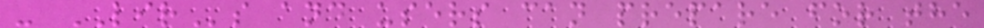- LIRs and users can prepare for the
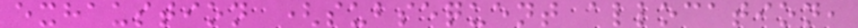exhaustion (subsequent allocation,
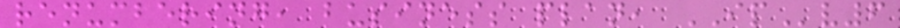renumbering, business plan, IPv6
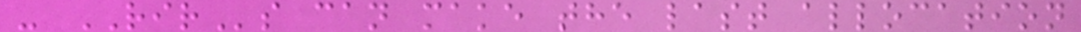- RIRs can make the last allocation
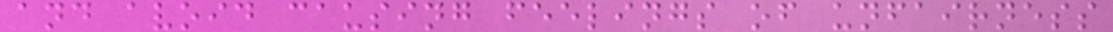and avoid causing feelings of unfairness
